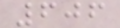606
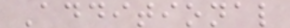Additional
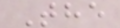The
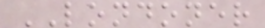LONDONER
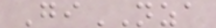GiNZA
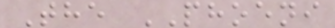The PHOENI
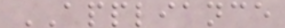APPLIANCE
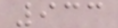933
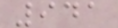941
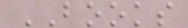BOOKS
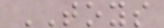TOYS
